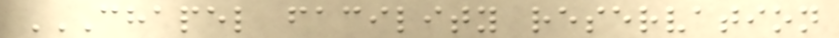CHAPEL FACILITY RESERVATION
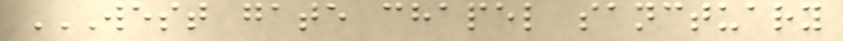WEST GATE CHAPEL SANCTUARY
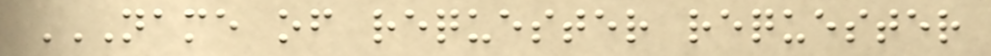NAME OF REQUESTER REQUESTER
